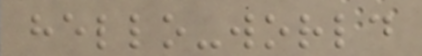hello-world
